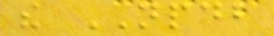the NPDB
